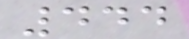444
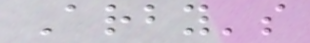Arby's
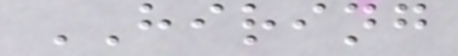HIRING
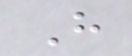H
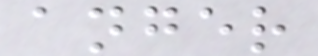anger
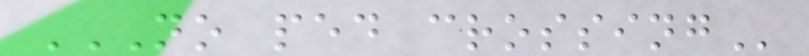NO PED CROSSING
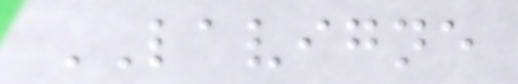LAVIGNE
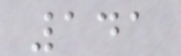141
